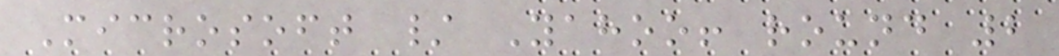Microsoft / Yahoo! round 2
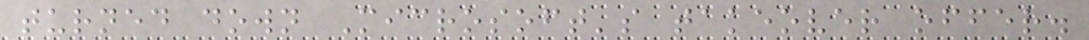turned down Microsoft's takeover offer.
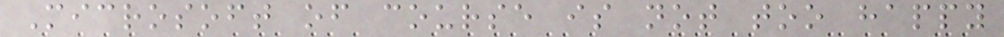Microsoft of course is not too happy
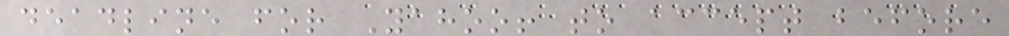deadline for Yahoo! to accept before
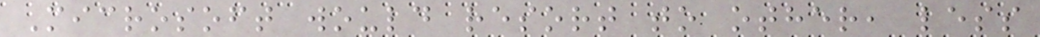Microsoft would resort to other, less
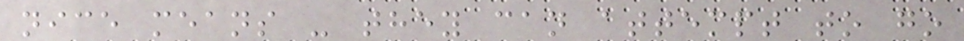nice means - they can attempt to go
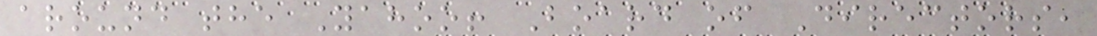around the Yahoo! Board of Directors,
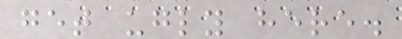get ugly here.
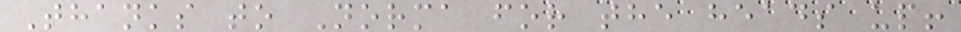Thanks to Norma for the heads up!
